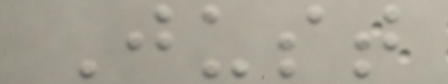Just
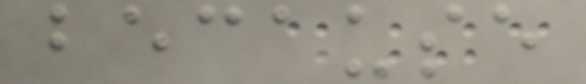because
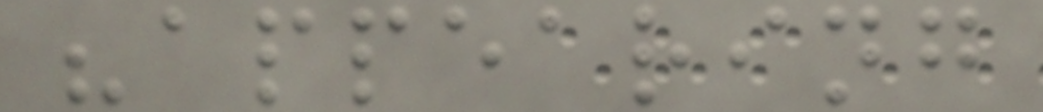"appearing
